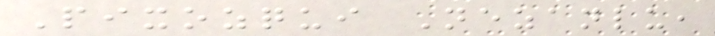Pixozqui Nezanlu,
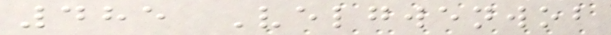485 Velgwenwob
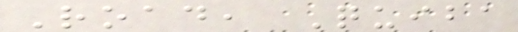Road, Quiba
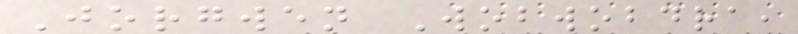Jorgwen Wobwobdra,
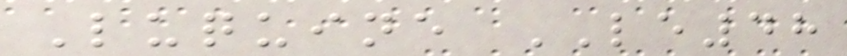Luquine LE48
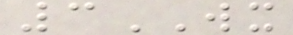3WX
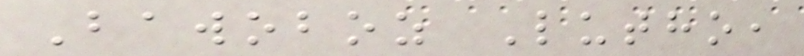Bawoboz Lutho,
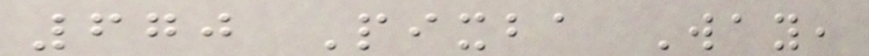670 Pixba Way,
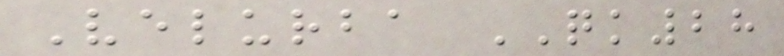Velurba QK28
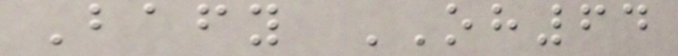Bafy OH64
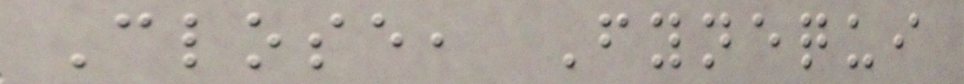Close, Fynequi
